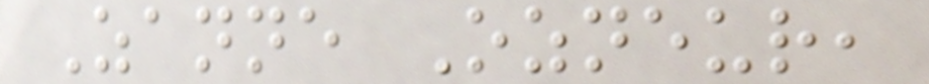Zanne Ozneur,
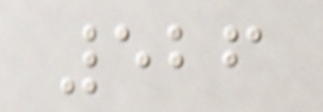526
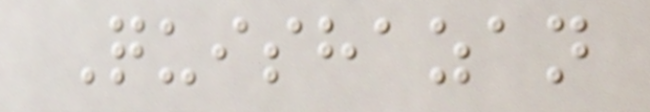Quishazan
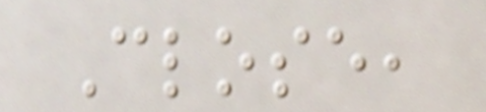Close,
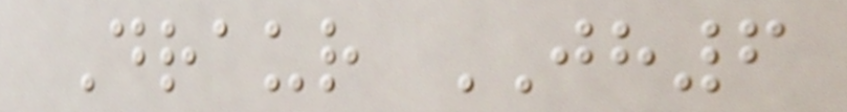Draur JH6
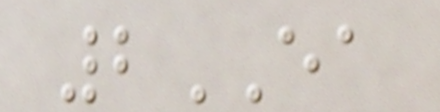2EA
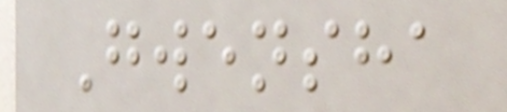Gwensha
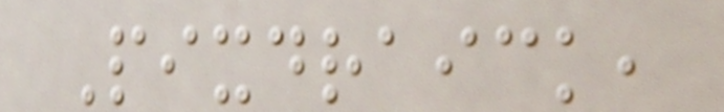Pixdraick,
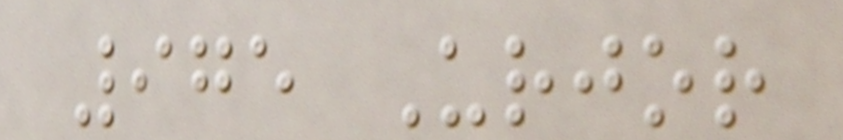975 Urjor
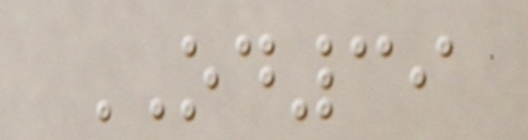OD39
